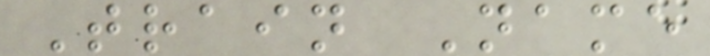Train Name
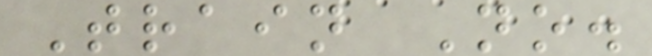Train No.
